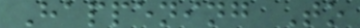Happening To
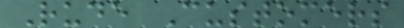Rude Customers
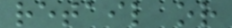retail or
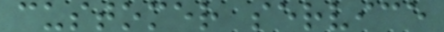customer service
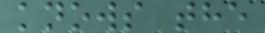knows the
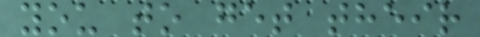you to get their
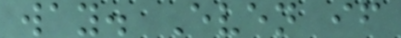way. Even if
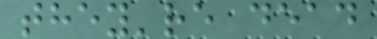they're dead
